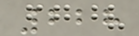228
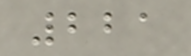221
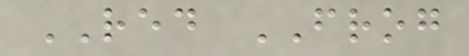RED FROG
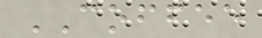COFFEE
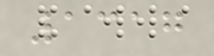1317
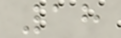18
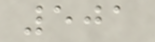501
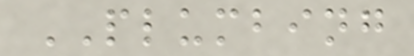PLUMBING
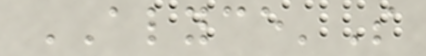ALYCE'S
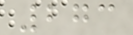273
